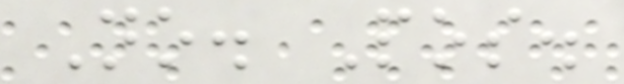No. Pos.
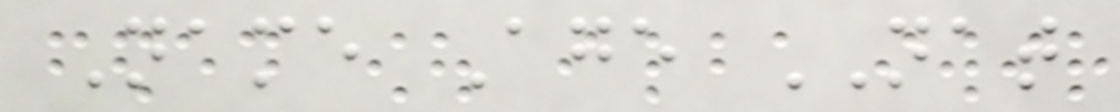Name Age NAT
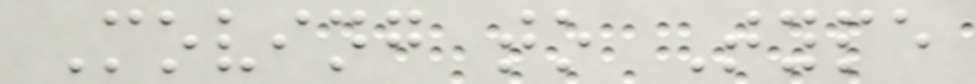Moving to Type
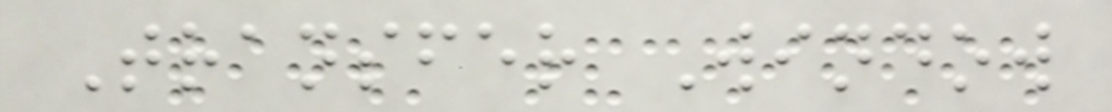Transfer Window
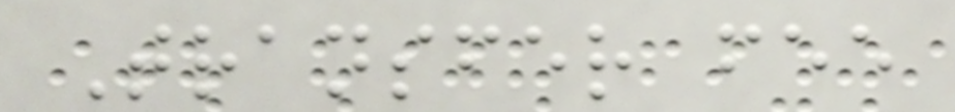Transfer fee
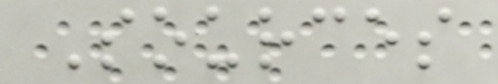Sources
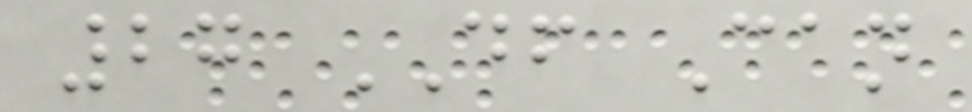27 DF Can
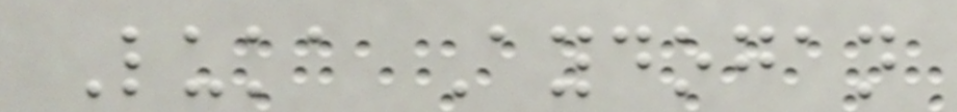Luka Aydogan
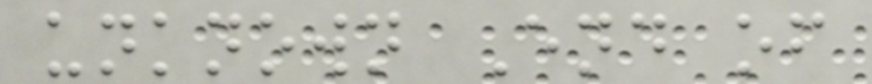unknown End of
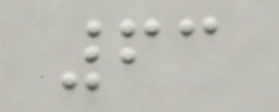63
